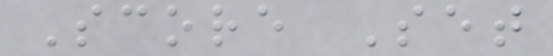Score Set
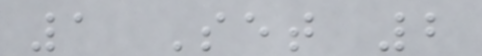1 Set 2
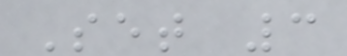Set 3
